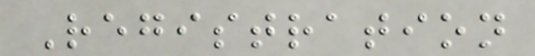Registration
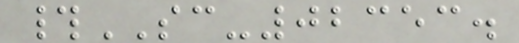#SC-02353.
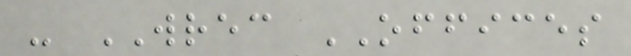- WREC OFFICES
